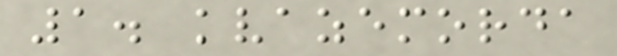1. kvazemorda
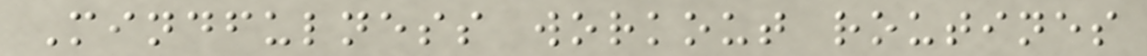Mindfulness workout routines
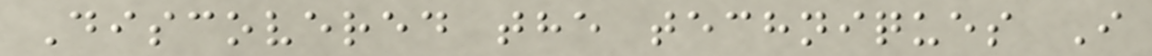Discovered the techniques I
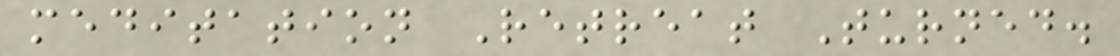meditation Retreat Turned.
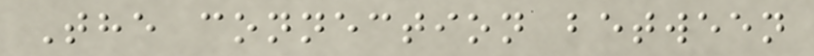The connection between
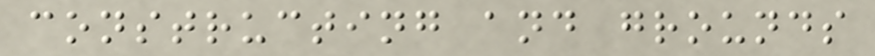constructing and grounds
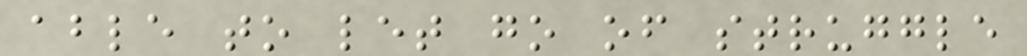able to let go of struggle
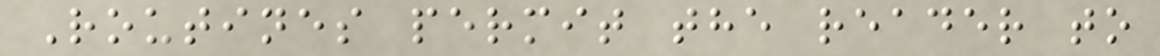Routines permit the reader to
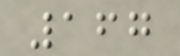167
